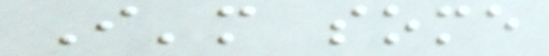I'm some
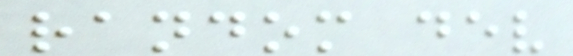random dev
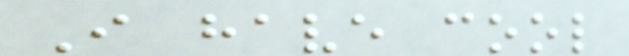I have cool
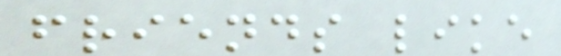friends like
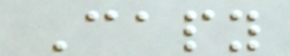Capy
